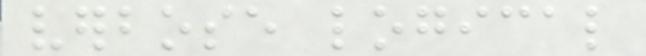verbose logical
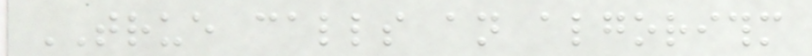TRUE calls an algorithm
